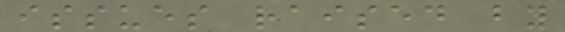issues raised by
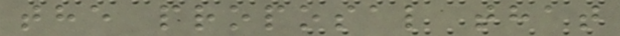the proposal that
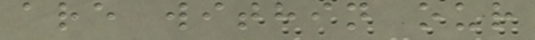are within our
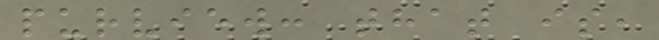purview: that is,
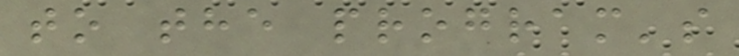to the program's
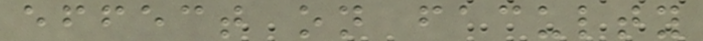effect on faculty
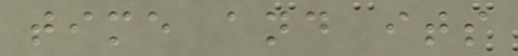time and its
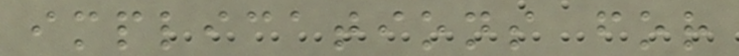implications for
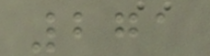271
